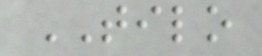TILO
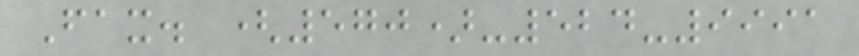Fax. (570)-524-9991
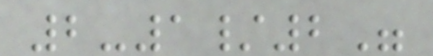2-1/2"
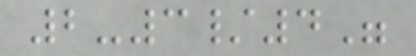2-3/4"
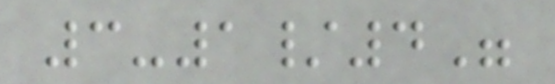3-1/4"
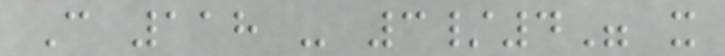C 118 - 3/4" x
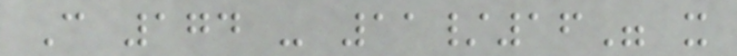C 174 - 11/16" x
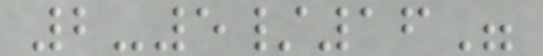2-5/16"
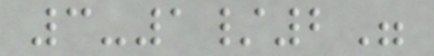3-1/2"
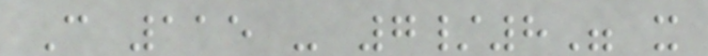C 115 - 7/8" x
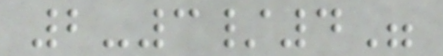2-3/4"
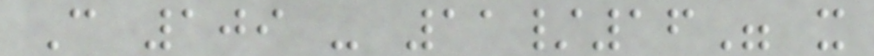C 109 - 11/16" x
